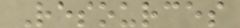Resources
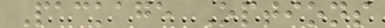Package Options
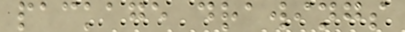package drawings
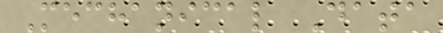Mechanical Data
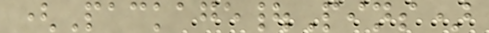(Package|Pins)
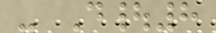- D|8
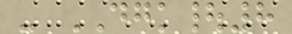- DGK|8
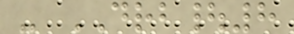- DRB|8
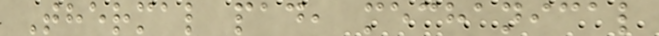Thermal pad, mechanical
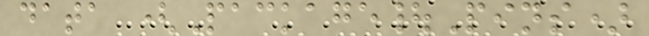data (Package|Pins)
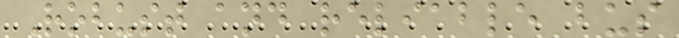Robust and reliable bus
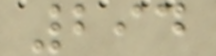294
